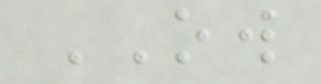OW
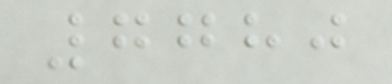7780
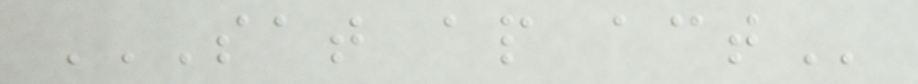SAT AP ACT
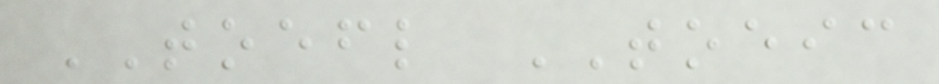TOEFL TOEIC
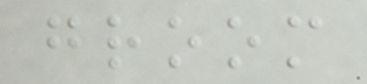groom
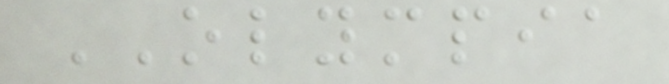OLYMPIA
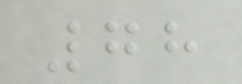78
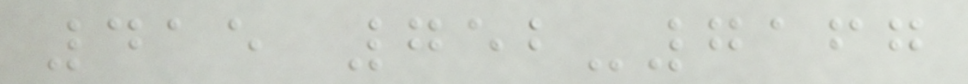415 752-7167
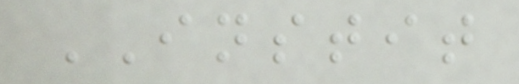INSTIT
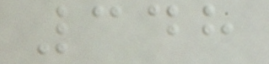348
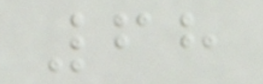68
